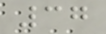37
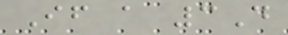If a 3D
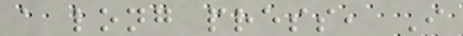a long press, I
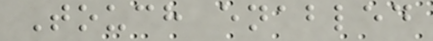Touch enabled
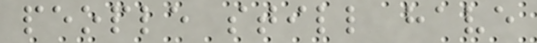people still have
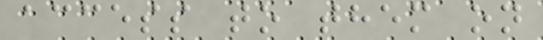access to them on
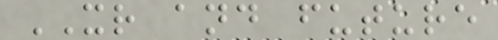XR and future
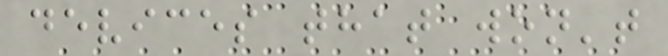devices that won't
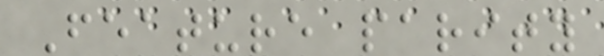Feature parity
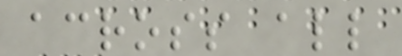across all
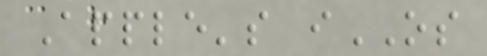Apple's iOS
